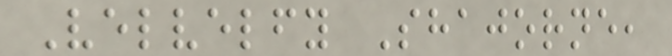Velvelfy Shajorne,
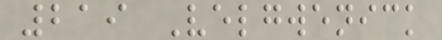219 Velgwenick
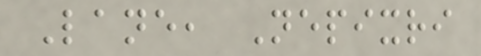Lane, Nepixri
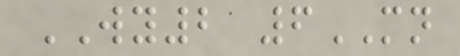WY2 6MN
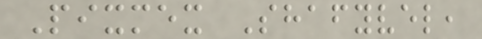Pixmex Shafyvel,
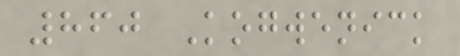860 Kogwenick
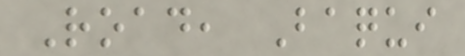Road, Baqui
